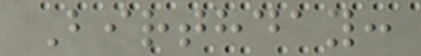Birthday:
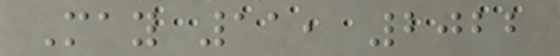May 11, 2022
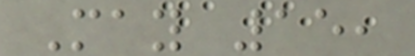May 15,
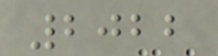2022
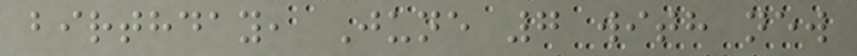birthday, June 7 with new
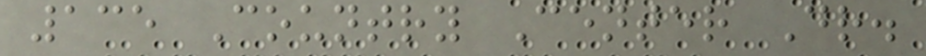135 Country Center Dr.
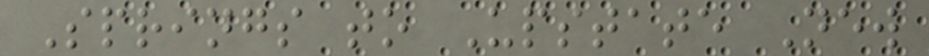Springs to Upstate New
